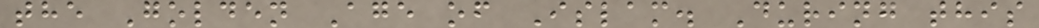the Golden Age of Islam. During this
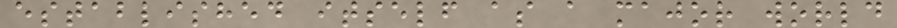established itself as a major world
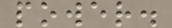power.
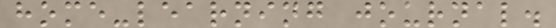home-learning journal.
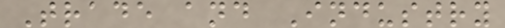Trade and Industry
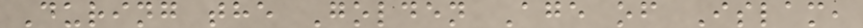During the Golden Age of Islam,
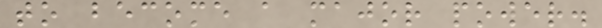to become a major power.
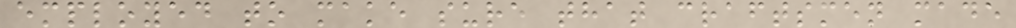employed to make sure that craftsmen made
